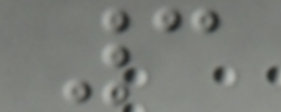3
